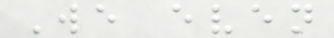We even
